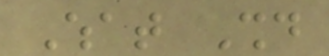What Should
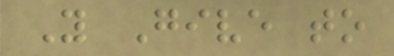You Give to
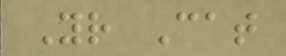Your Cat
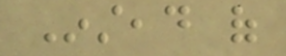Instead of
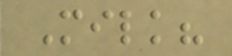Milk?
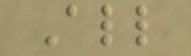All
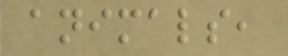animals,
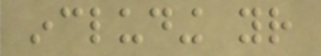including your
